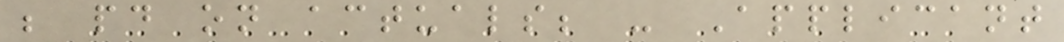be paid on actuals; - Applicant
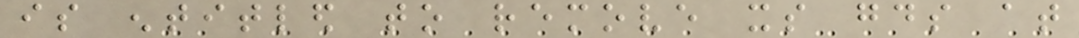is entitled to remove its goods at
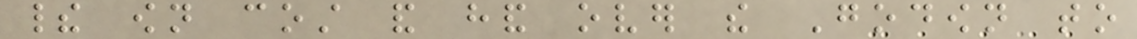their own cost and hand over the Godown to
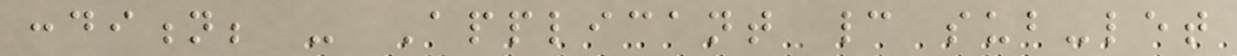condition; - Applicant cannot sub-let
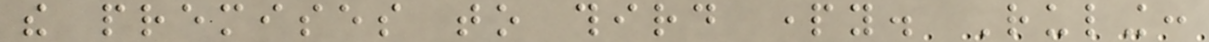the premises to third party. Ruling:
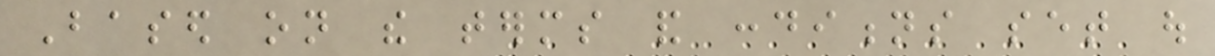Based on the terms and conditions set out
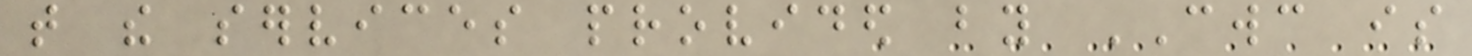that the services provided by CWC is
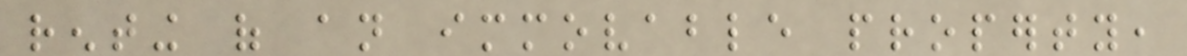renting of an immovable property,
